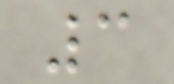3
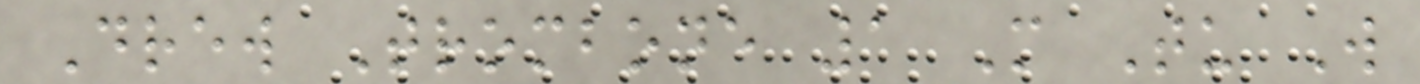Drew Trombone 1 M Tu W
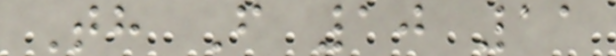Th F 10 11
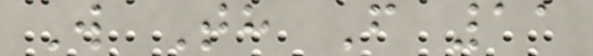W Th F 11
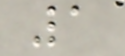1
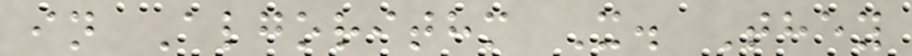in Algorithm X. They
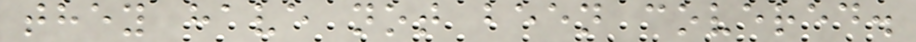they have not been covered.
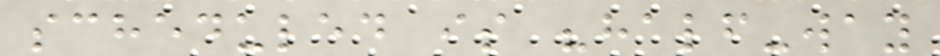scheduled is "half-way
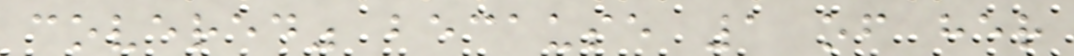covered" because 1 of her
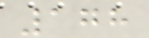178
